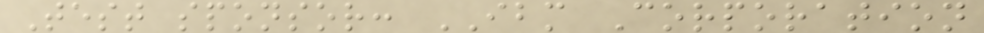Test sponsor: IBM Corporation
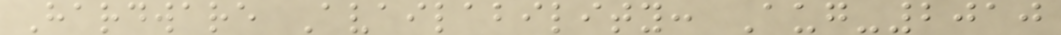Hardware Availability: Aug-2010
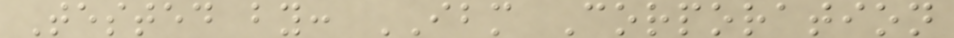Tested by: IBM Corporation
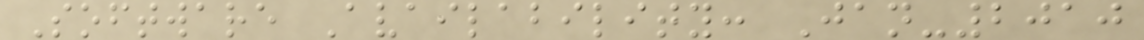Software Availability: Jan-2010
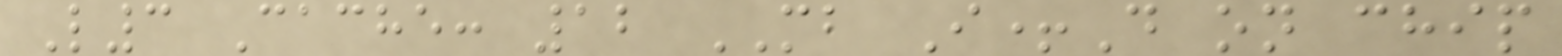L3 Cache: 12 MB I+D on chip
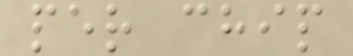per chip
